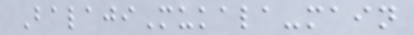BalajiMukala-main
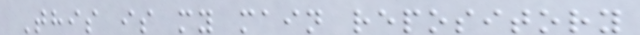This is my main repository
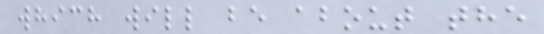which will be about the
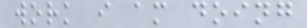work i am doing
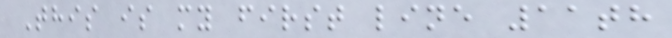This is my first line 11th
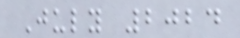July 2024
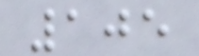105
